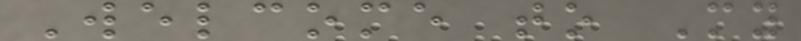Welcome to My
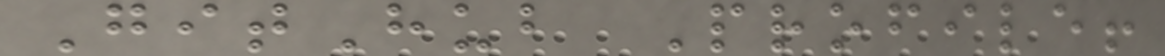GitHub Profile!
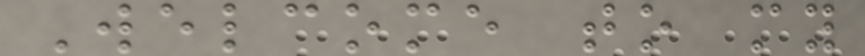Welcome to my
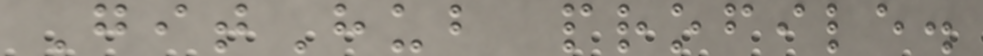GitHub profile.
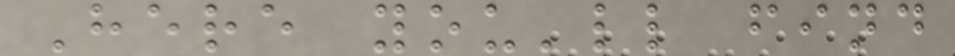Here you'll find
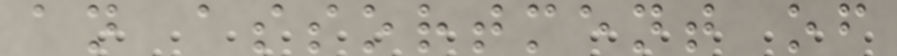an assortment of
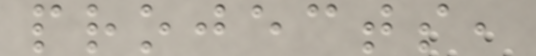projects,
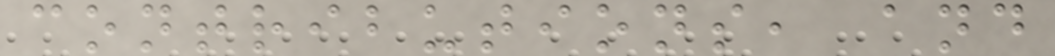contributions, and
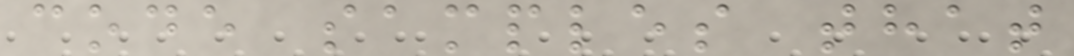code samples that
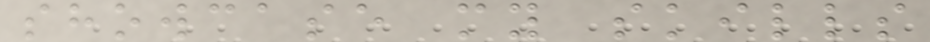showcase my skills
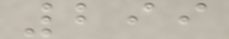299
